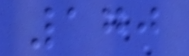170
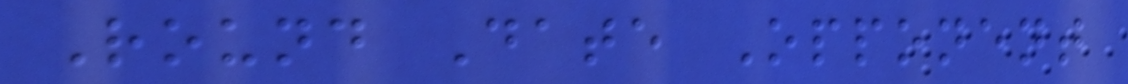Round Date Opponent
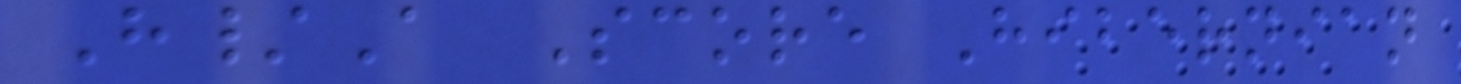H/A Score Hibernian
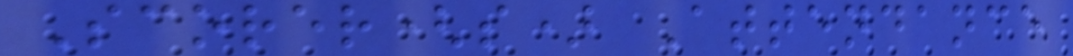Scorer(s) Attendance
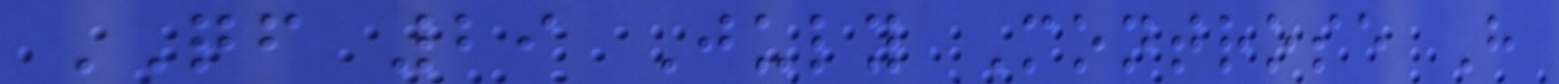QF 29 July Montrose H
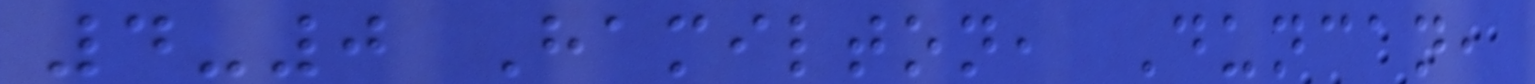4-0 Hamilton, Duncan,
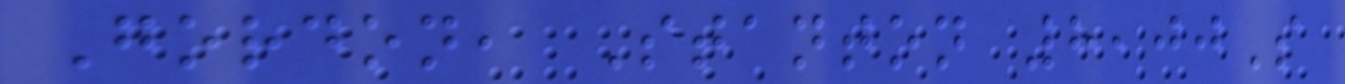Gordon, Stanton 8,00S
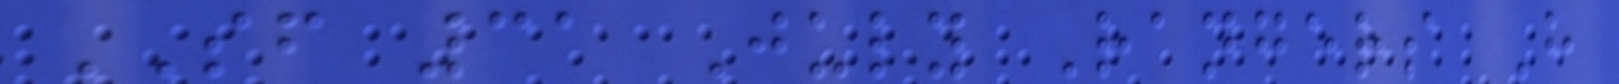SF 31 July Rangers H
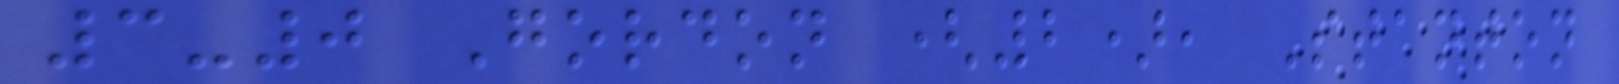3-0 Gordon (2), Stanton
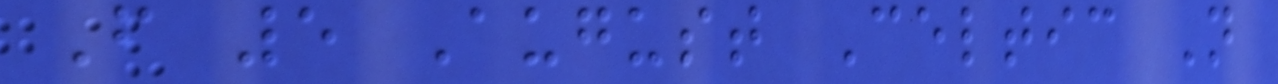F 5 August Celtic N
